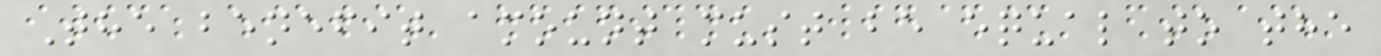The benefit amount must be equal to the
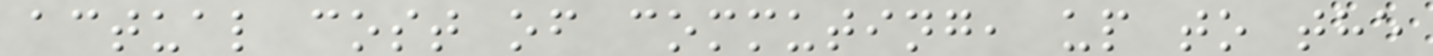actual cost of commuting, up to the
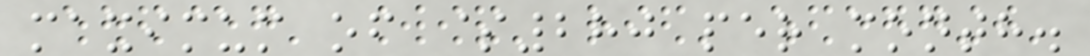maximum of $280 per month.
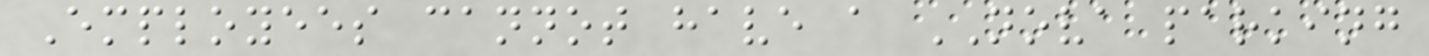Employees cannot have a NOVA parking
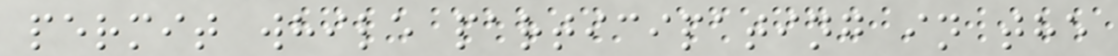permit while participating in the
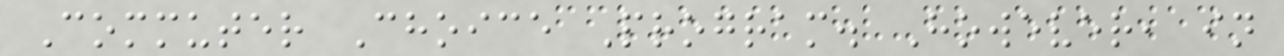Commuter Choice Program. However, in
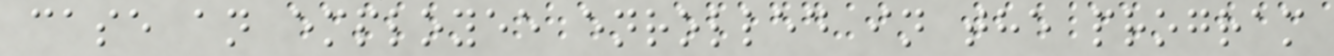case an employee enrolled in the program
